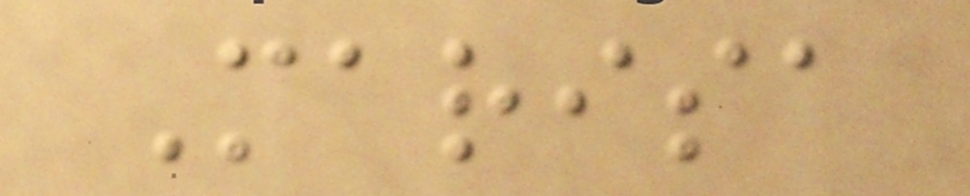Marisa
